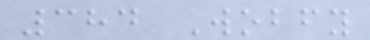384 Wobfy
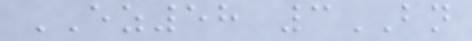EZ58 3BN
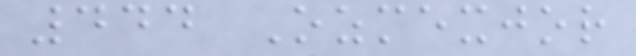444 Ozmexjor
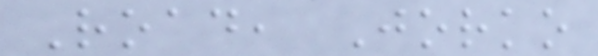Road, Jorko
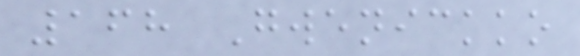168 Gwenickko
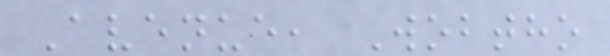Avenue, Wobtho
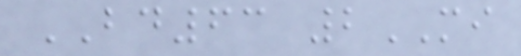BD63 2MI
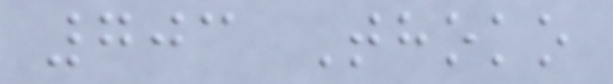703 Thoko
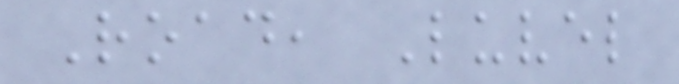Road, Luvel
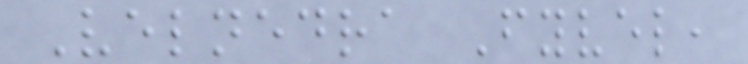Velnedra Fyvel,
